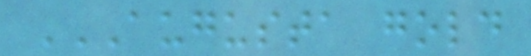AUGUSTA GOLD
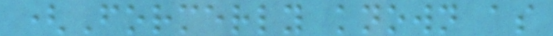(Formerly known as
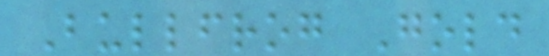Bullfrog Gold
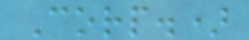Corp.)
